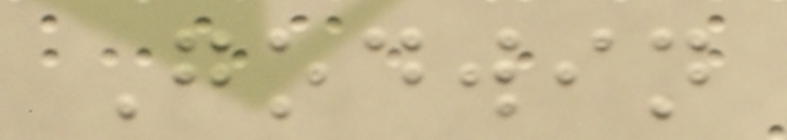Godwin
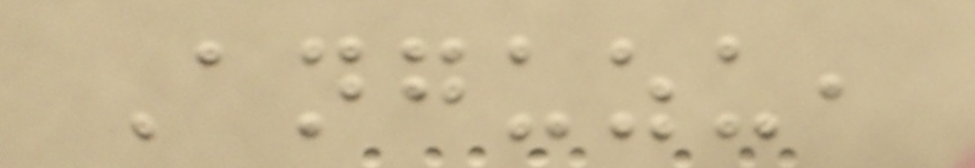Anguzu,
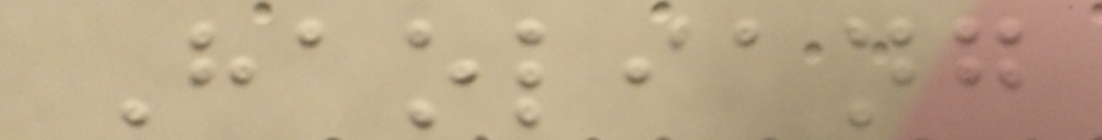Haoliang
